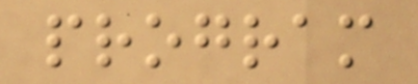program
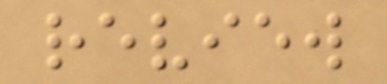review
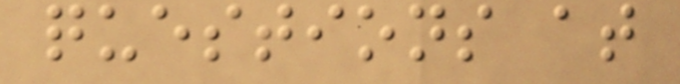questions at
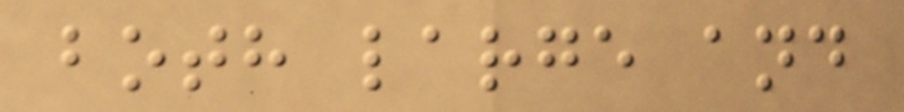both large and
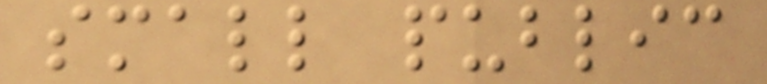small public
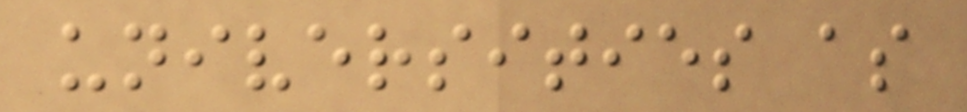universities as
